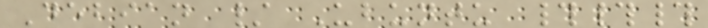Debian / Ubuntu ###
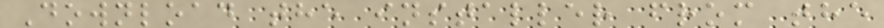Download the installer from the
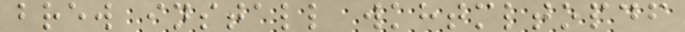brew install wkhtmltopdf
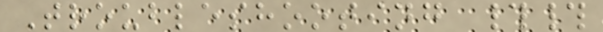Troubleshooting ##
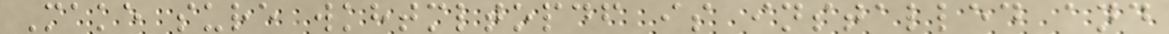Make sure wkhtmltopdf is installed and
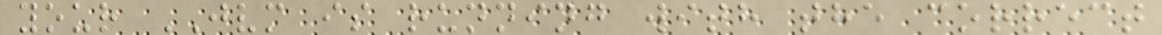your JVM is running with the correct
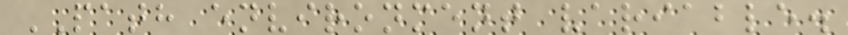PATH environment variable.
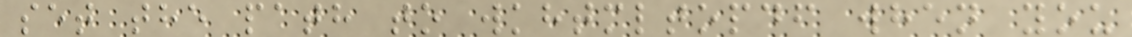set the path to wkhtmltopdf when you
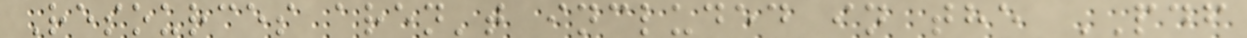Resources aren't included in the PDF
